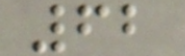62
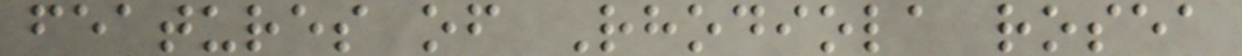features of Rhodiola rosea
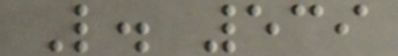L. 539
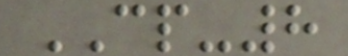CP-8
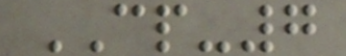CP-7
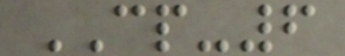CP-6
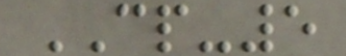CP-5
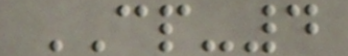CP-4
